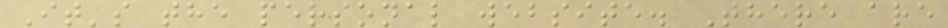It's the personal website. There are
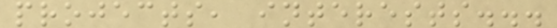projects, interests...
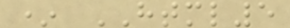* HTML5
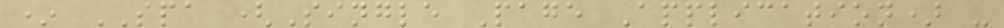* SPA (Single Page Application) -
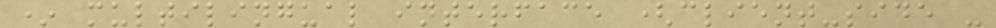* multilingual interface (client-side -
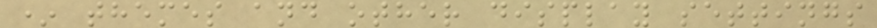* themes and other display settings
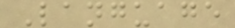Language
